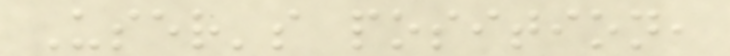User's position,
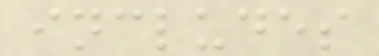includes
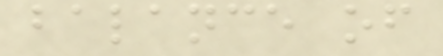balance of
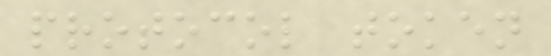protocol token
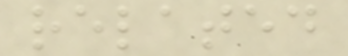related
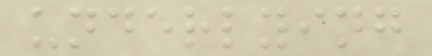underlying
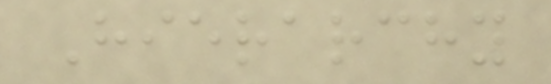Hierarchy
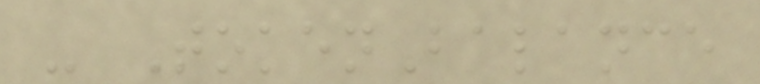- TokenBalance
